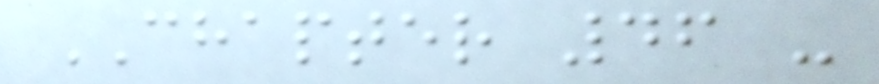CHAPTER 46 -
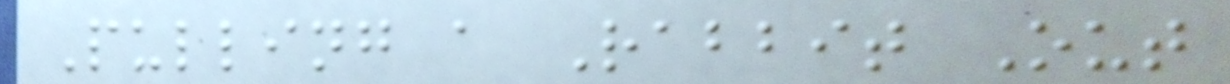Pulling a Rabbit Out
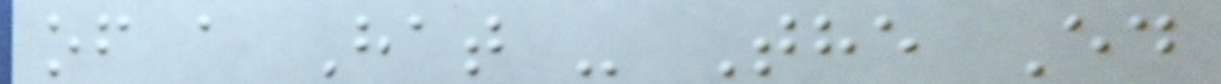of a Hat - The Ed
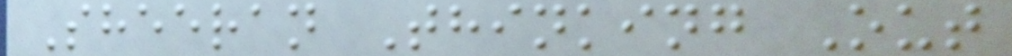Sheeran Thinking Out
